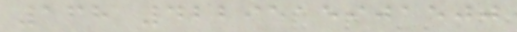168 4229515901500
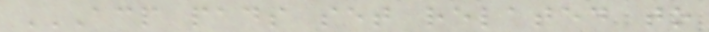ACP PADS SET RELATED TO
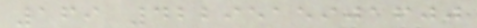169 4229515901600
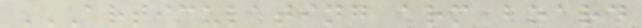ARTICULATING ARM BOARD
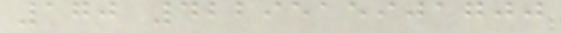170 4229515901700
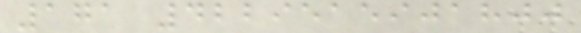171 4229515901800
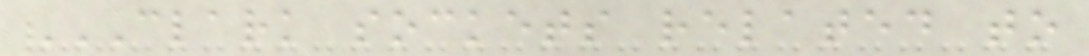CLARK SOCKETS RELATED TO
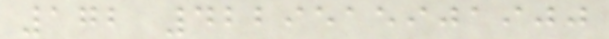172 4229515901900
